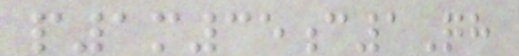p1m35c1Qh
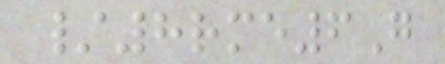/8rme6G
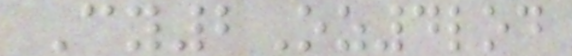Cy2Oz4lod
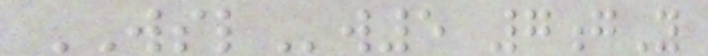WSLw5 7gY
